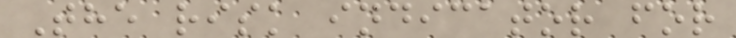The risk indicator for
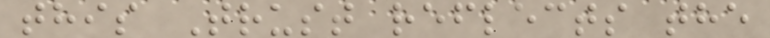this Trust reflects the
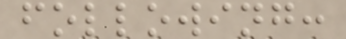following:
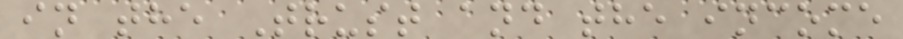in the Trust and the income
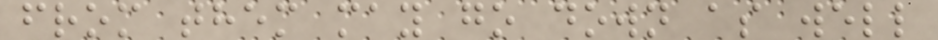from them may go down as well
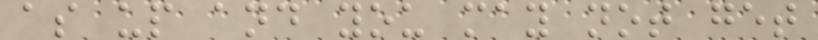as up and you may not get
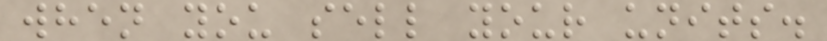when you sell your units.
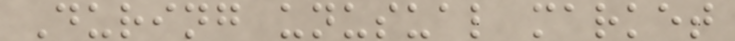During unusual market
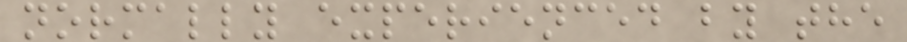normally experienced by the
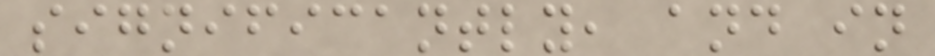significantly, and in
